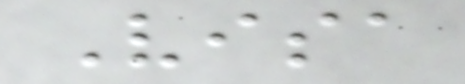Visa
